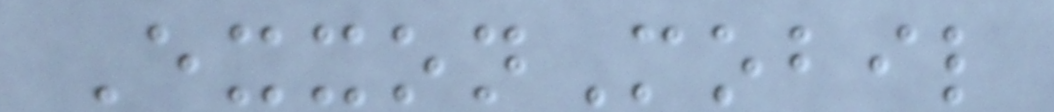ExxonMobil
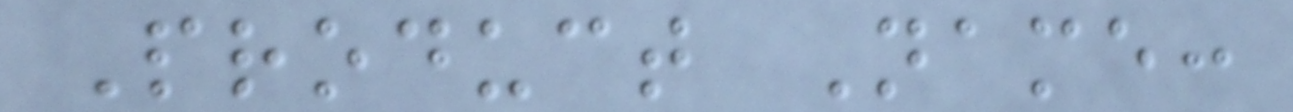Product Name:
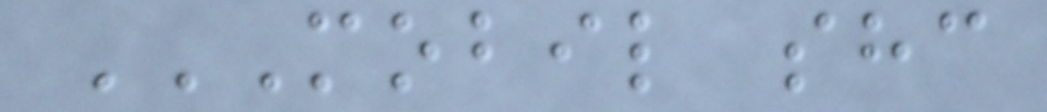MOBIL SHC
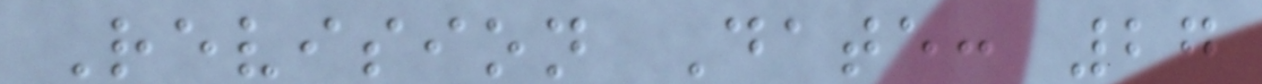Revision Date: 27
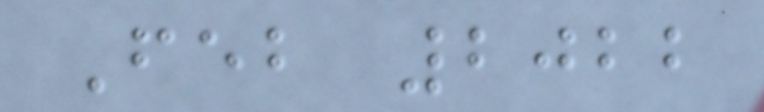Feb 2022
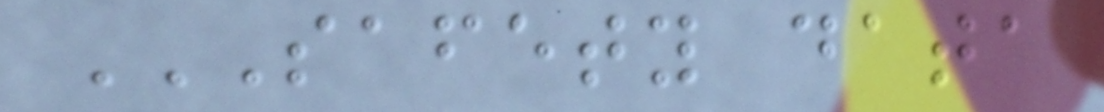SAFETY DATA
